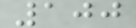100
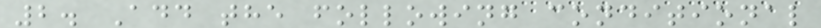2. Add the following conditional
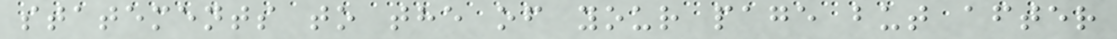statements to the of your page but after
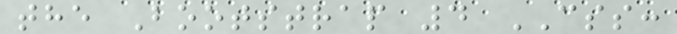the Bootstrap 4 CSS:
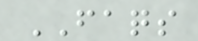FAQS
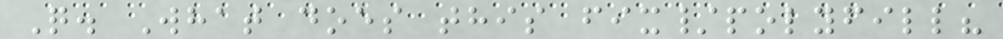Q. What does this fix/polyfill?
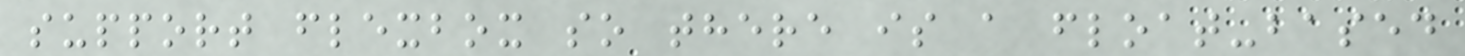support flexbox so there is a float-based
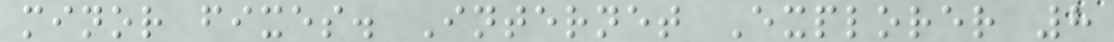minor fixes. Internet Explorer 8
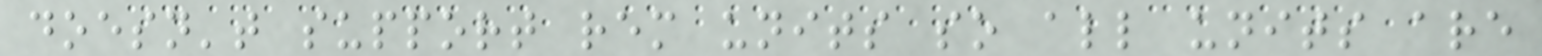doesn't support rem units so all units are
